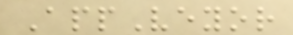AppVeyor
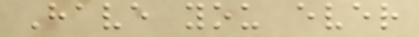Have you ever
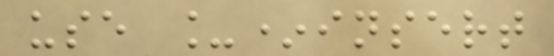use _*insert
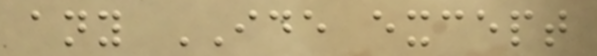any IDE except
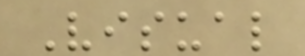Visual
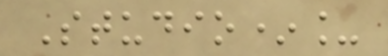Studio*_
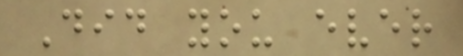Did you ever
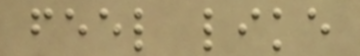feel like
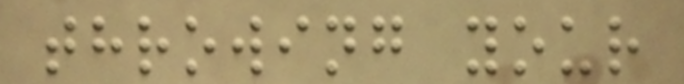throwing your
